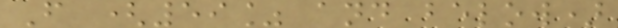F (59% and below)
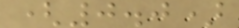(0.0)
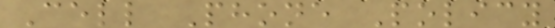Cell Phone Policy
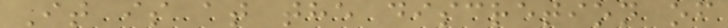It is at the discretion of
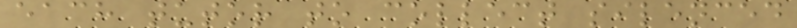each tutor to collect silenced
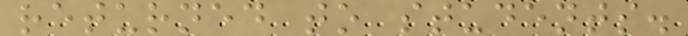returned to students.
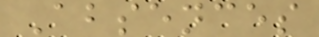Absences
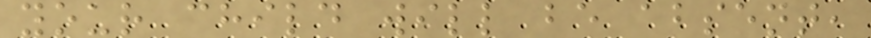your child will be absent,
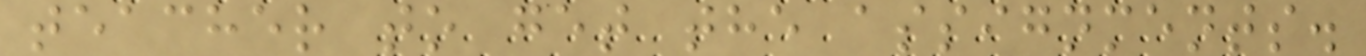teacher to get the assignments.
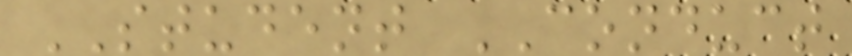STUDENT CONDUCT
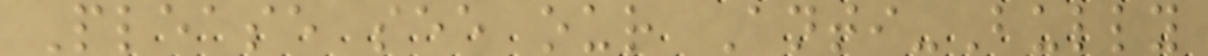Please see our Anti-Bully
